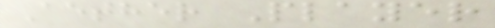Aether Player
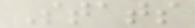Stats
